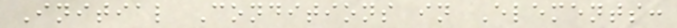Initial Conditions in Elements:
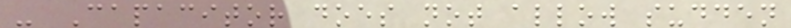- Capacitor does not allow sudden
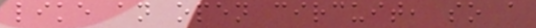like an open circuit, so a
